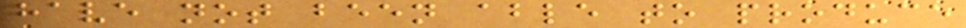have not been able to produce
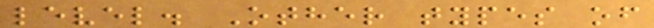level. Other types of
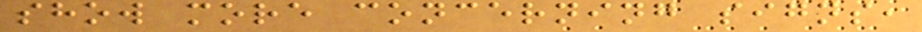show more concerning signs,
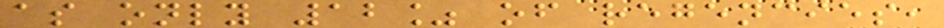as only 12% of regencies,
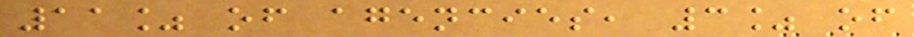11% of agencies, 3% of
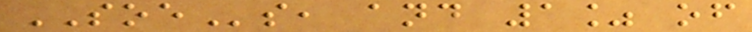SOEs, and 1% of
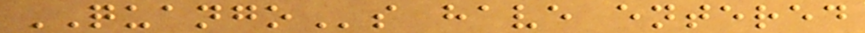QUANGOs have entered
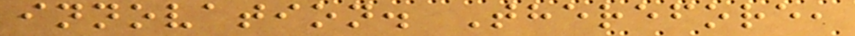innovation. Therefore,
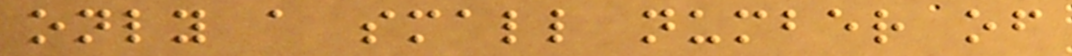only a small number of
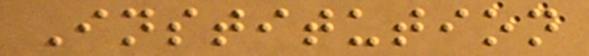Institution
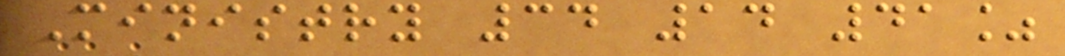Ministry 34 14 41%
